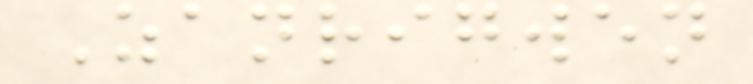Zanrigwen
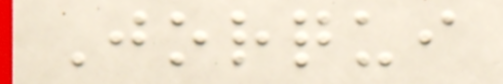Jorqui
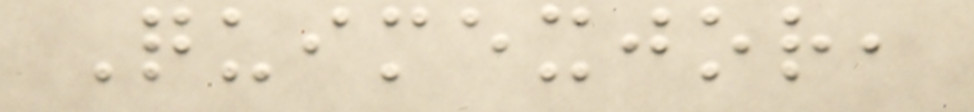Quimexjor,
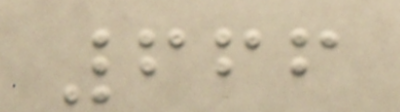666
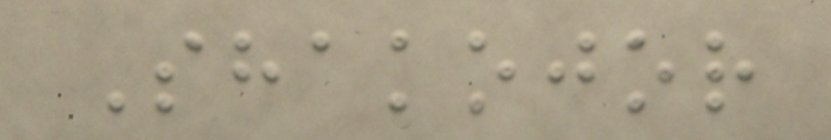Shakojor
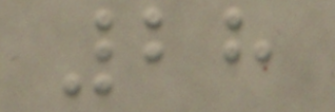28
